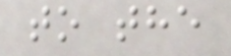to the
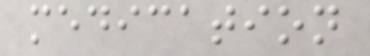medication
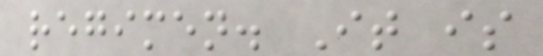regimen. It is
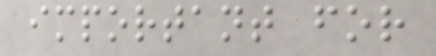important for
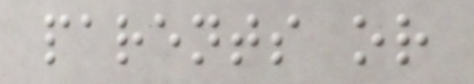parents or
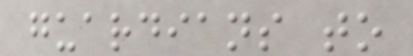guardians to
